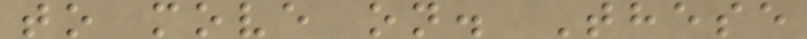to move on. These
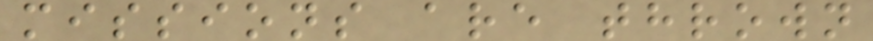missions are thrown
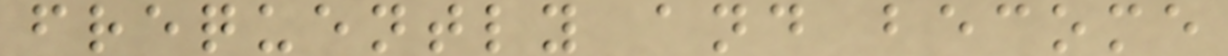frequently and become
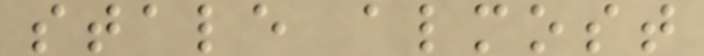stale almost
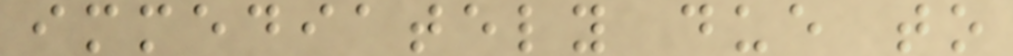immediately due to
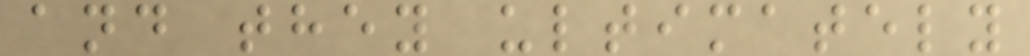and they ultimately
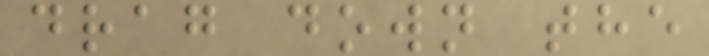drag down the
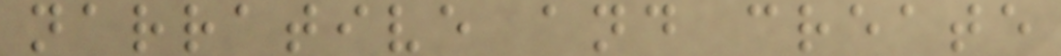narrative and create
